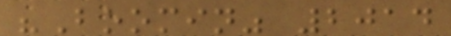"Boomin" 2014
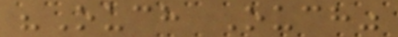"Ouch Ouch"
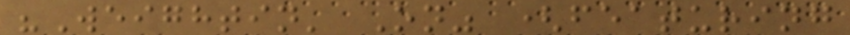"Weightin' On" (featuring
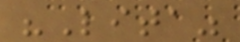"Lita"
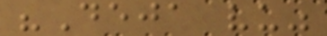"Deja vu"
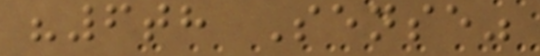"6th Sense"
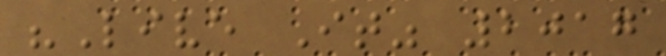"Live It" 2017
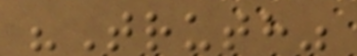"Truth"
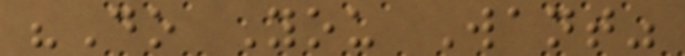"Do You Want"
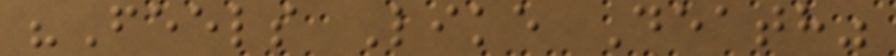"Feels Like Death"
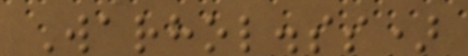Warhol.ss)
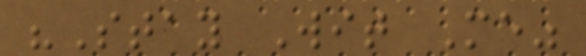"Stay Wit Me"
